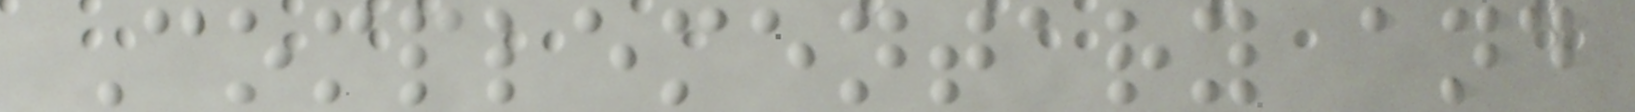Complementary and
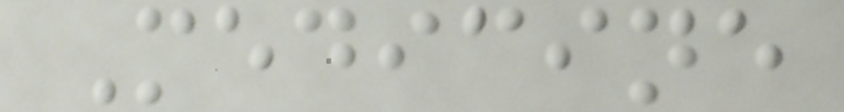Medicine
